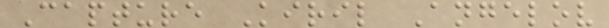Capture Kiril Angelov
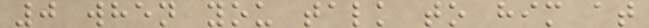0 when you talk to him at
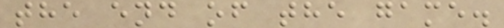the end of the game.
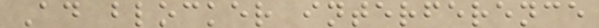Ad blocker interference
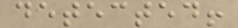detected!
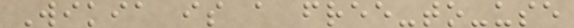Wikia is a free-to-use
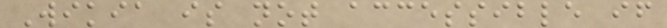Wikia is not accessible if
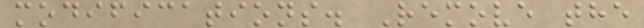modifications. Remove the
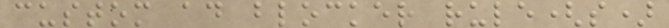custom ad blocker rule(s)
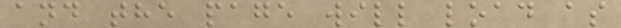and the page will load as
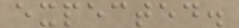expected.
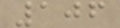106
